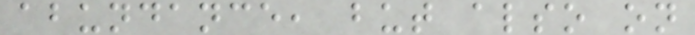abundance, but also on
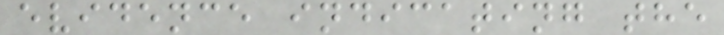evidence indicating the
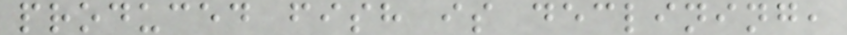produced fish is declining,
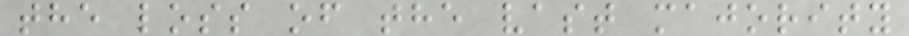the loss of the vast majority
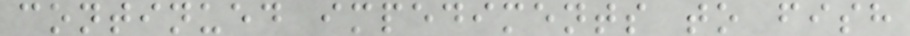continued impediments to fish
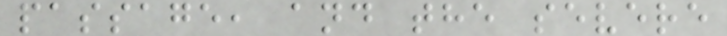passage, and the severe
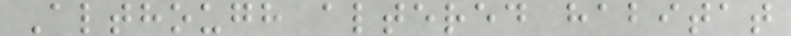Although altered habitat
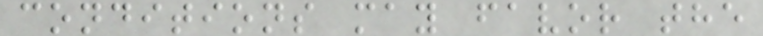conditions may favor the
